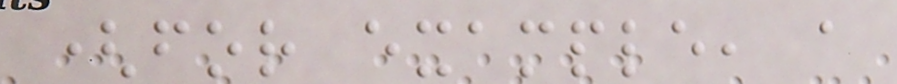(for example, a
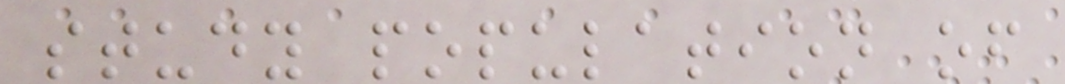study population of
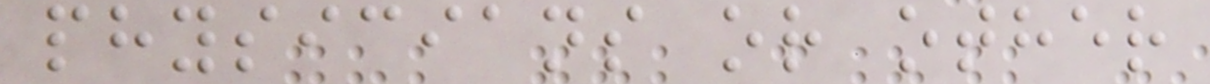physicians or other
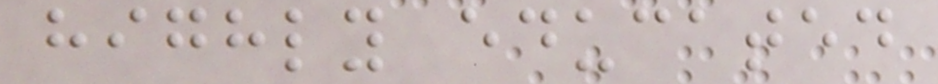highly educated
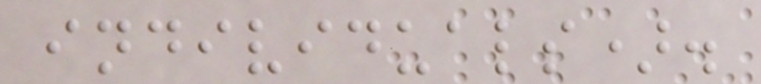individuals).
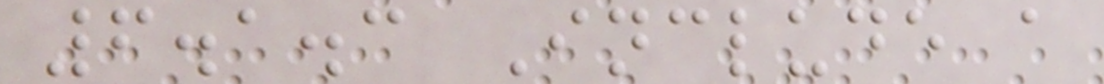6.1.3 Include a
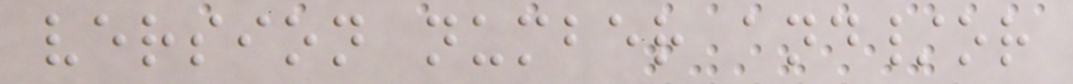version number and/or
